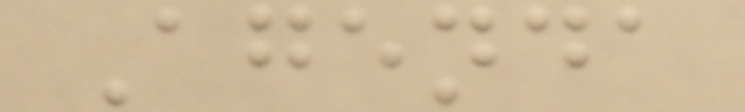Agenda
